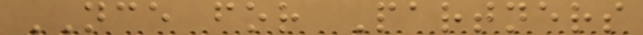NCE for Partners
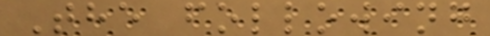The following
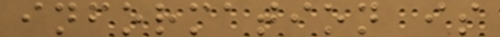information is
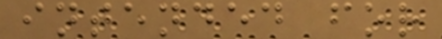intended for
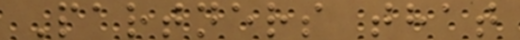Partners that
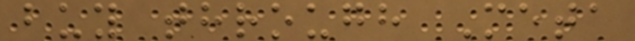buy through Meta
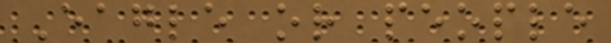Eagle or people
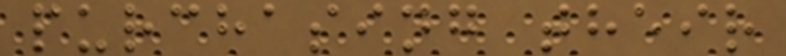purchasing their
